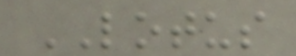LOTUS
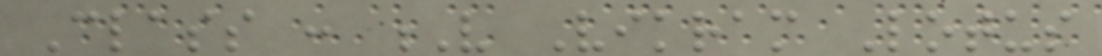Class : V Vikram Lotus
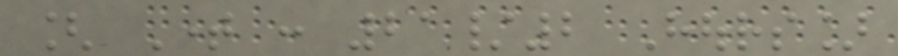[ Time : 21/2 Hours]
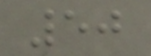50
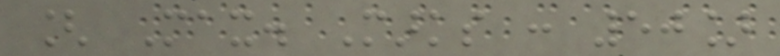[ Max. Marks : 50]
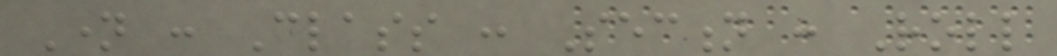Name : Class : Section : Roll
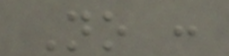No :
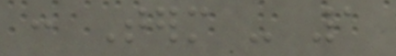: Term - 1
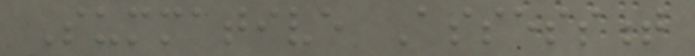Summative Assessment
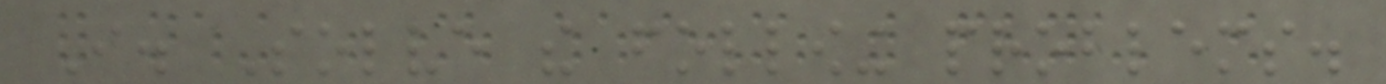I. Solve the following problems.
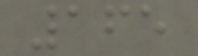165
